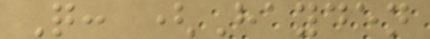Q: (Hayden
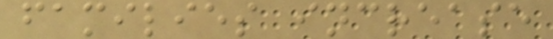families increase
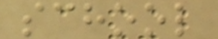school
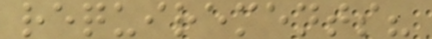requirements?
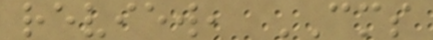review, CMS
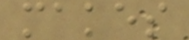makes
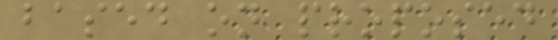based on proposed
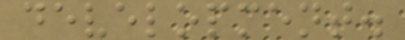development.
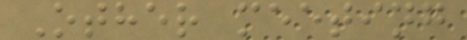Other meeting
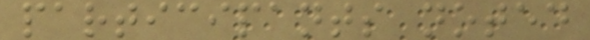participants noted
